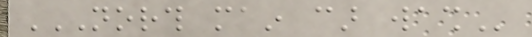NORTH MAIN CAR WASH
